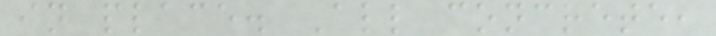in place. All concrete,
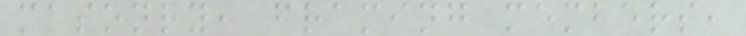masonry, framing members,
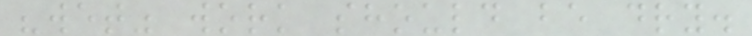"wet" work should be dry.
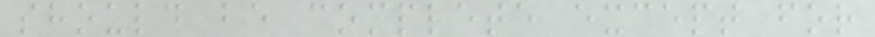should be complete except for
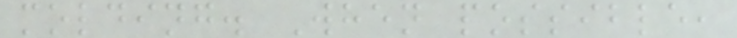molding. When possible,
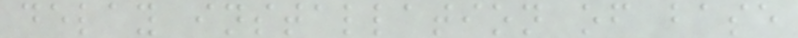delay installation of base
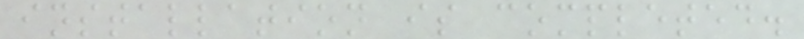installation is completed.
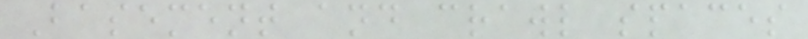Basement and crawl spaces
